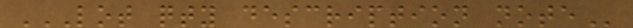LOT QTY DESCRIPTION NOTE
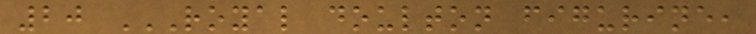20 ROYAL DOULTON FIGURINE,
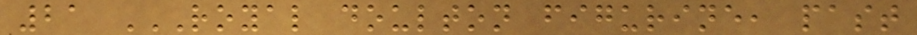21 ROYAL DOULTON FIGURINE, PAST
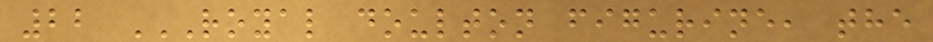22 ROYAL DOULTON FIGURINE, THE
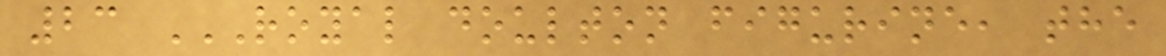23 ROYAL DOULTON FIGURINE, THE
